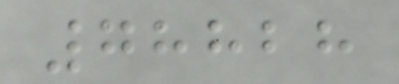78828
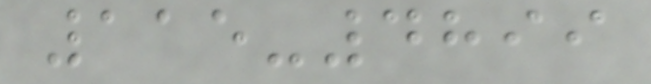115-4899
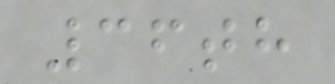36th
